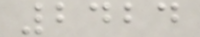2424
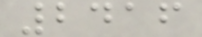2416
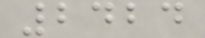2424
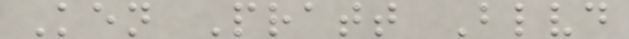Ken Pratt Blvd
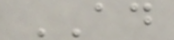AD
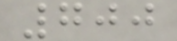700
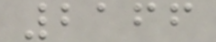2166
